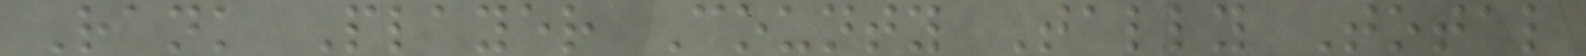Rank Player County Tally Total
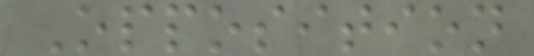Opposition
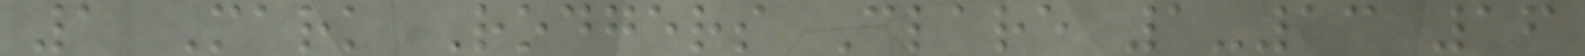1 Mark Rodgers Clare 1-13 16
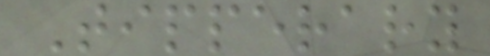Tipperary
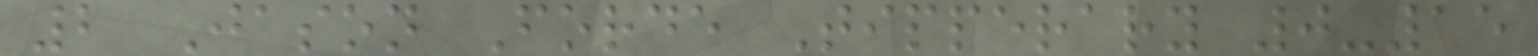2 Jason Forde Tipperary 0-15
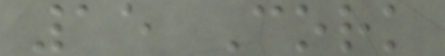15 Cork
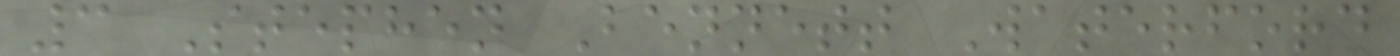3 Stephen Bennett Waterford
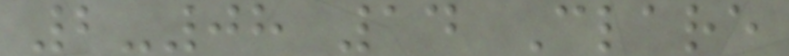2-08 14 Clare
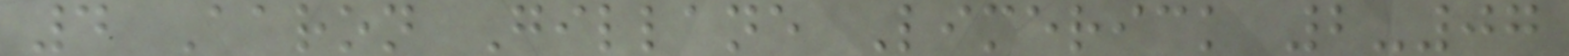4 Aaron Gillane Limerick 2-07
